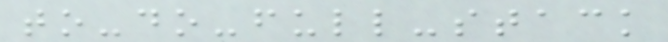to-do-full-stack
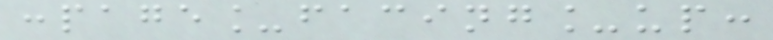:page_facing_up:
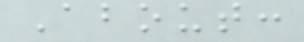About:
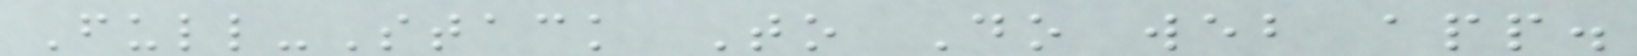Full-Stack To Do web app.
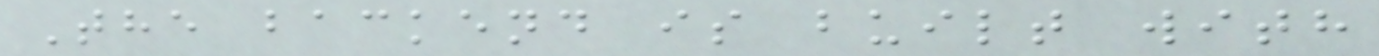The backend is built with
